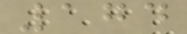174
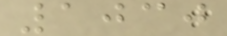1030
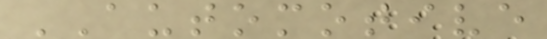AUTOMOTIVE
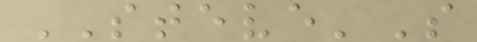STEVE'S
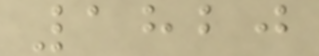1820
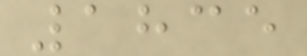1835
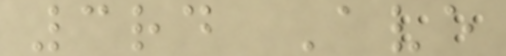3rd Ave
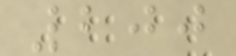200
